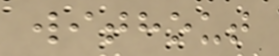without
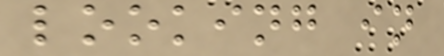looking in
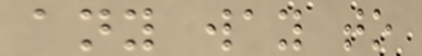any way to
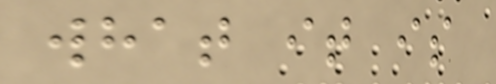what it is
